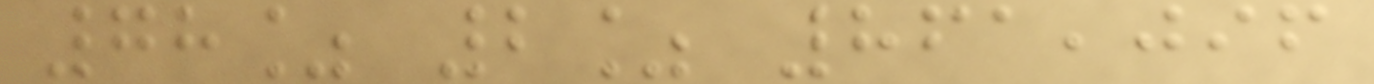78% 2% 861,096
